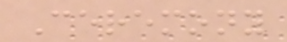Ceremony
